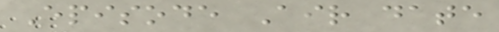Episode Air date
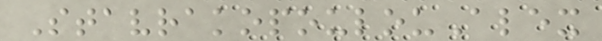StavrakopoulouAlex
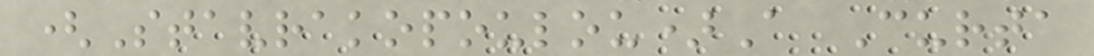(Stavrakopoulou)A Curta
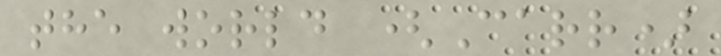the world (Carr)
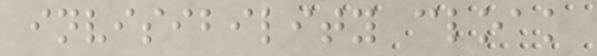invisibility cloak
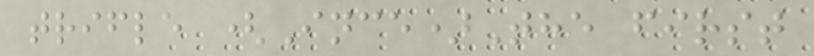trifle (Ince)The first
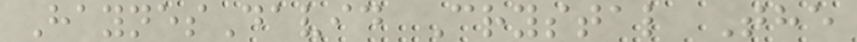HaynesDavid Crystal The
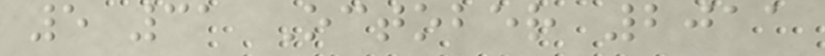5 31 October 2011
